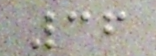36
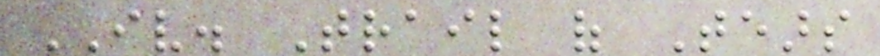IV. Trail of Tears
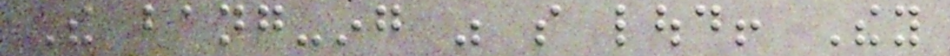The bang-ing was so loud! They
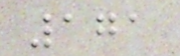171
